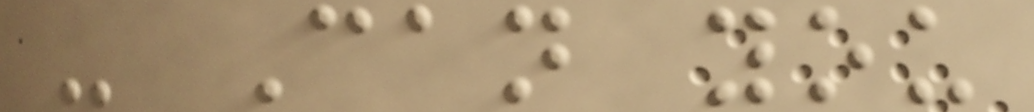- Can you
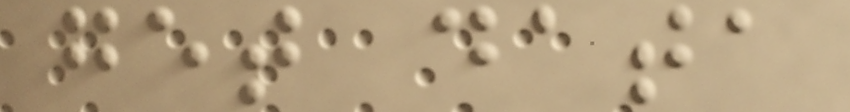get data
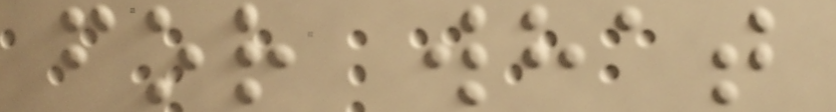for what
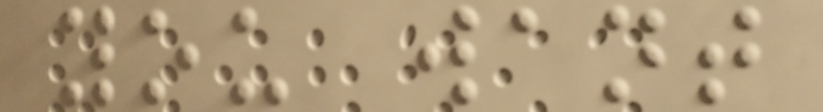you want
